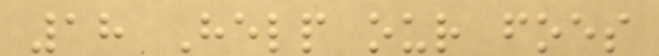18 Help our foes
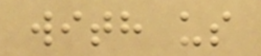with us
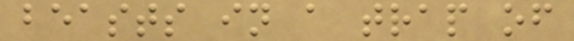beasts in a trap of
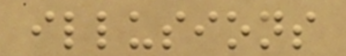illusions
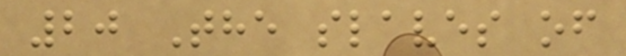20 The slaves of
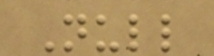Null
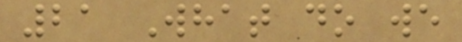21 What do we
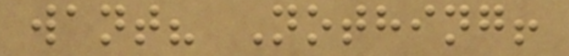want? Nothing!
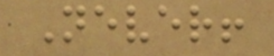Never!
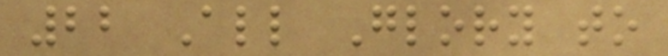22 All Glory to
